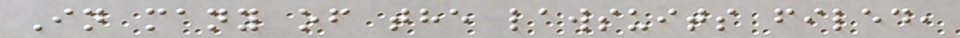In many of the lawsuits filed,
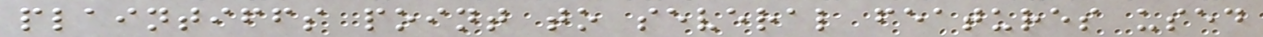plaintiffs point to several features used
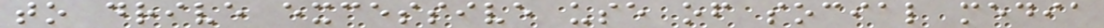to drive excessive use of social media
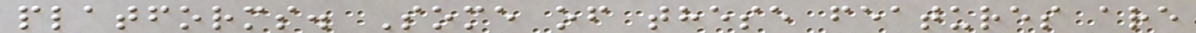platforms. Some of these features are
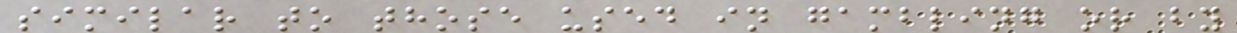similar to those used in gambling or by
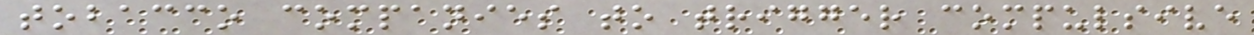tobacco companies to trigger compulsive
